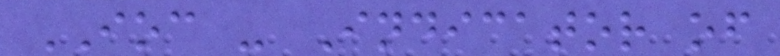IOC - Indicator of
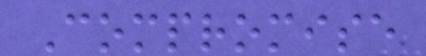Compromise
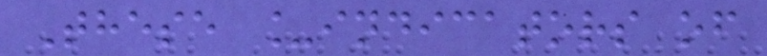These _indicators of
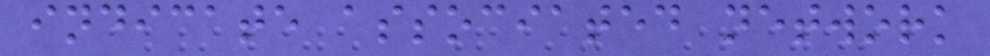indicate associated network
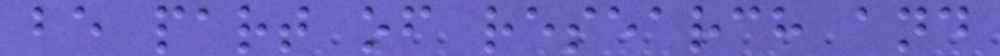be part of research and
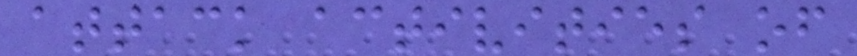attack activities of
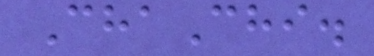ChaChi.
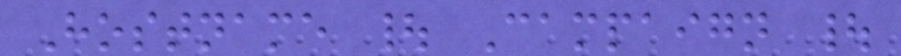Hostname | Campaign |
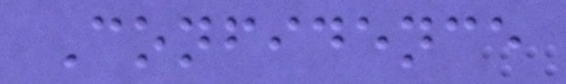Confidence
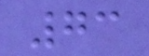73
